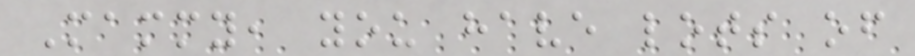Mammy, you have lots of
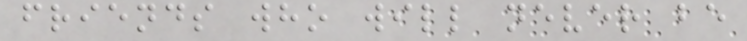friends who will never be
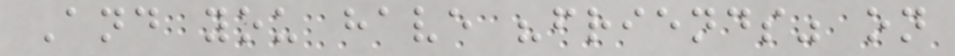And you have "friends" on
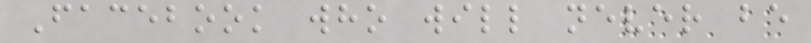Facebook who will never be
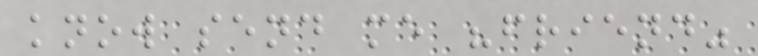know send me "friend"
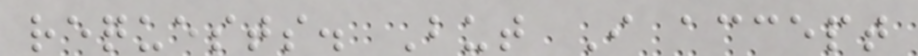requests. But I accept
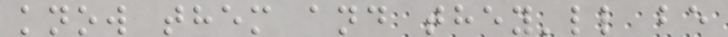know them and they'll be
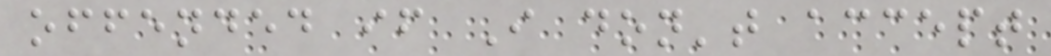offended if I don't accept
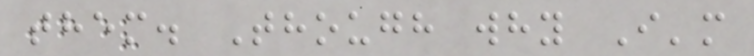them. Though why I'm
